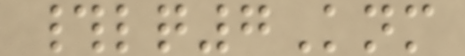#lq7Knm
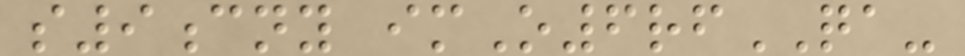s9cny imO6rfQA-
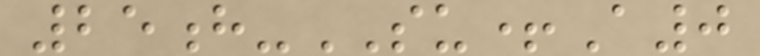25h-SU+A0
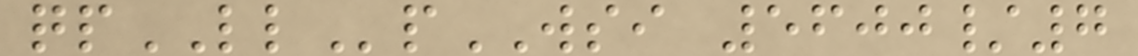qpLLpWSI 5600/7
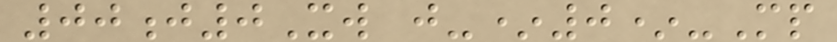00j0Xw j-*0*-Mp
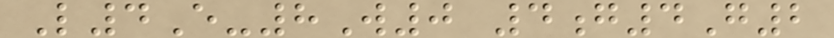L4E-8W0 4g4G2
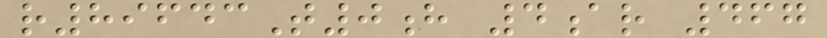r89643T0h 4ar 467
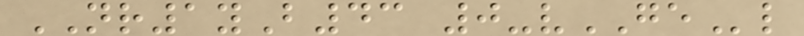NR1yB43 0-vGEl
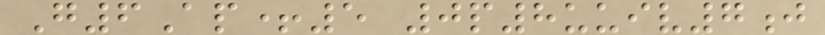G6Ap+5 0p8uuiv7j
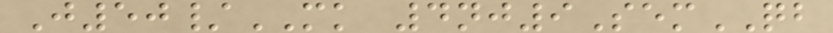J50/MK 4nj9SemQB
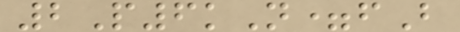2P6kN=fB
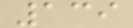139
